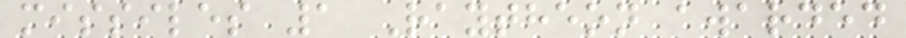missiles 1 Raytheon awarded
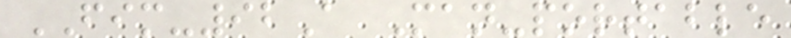FIM-92A Man-portable
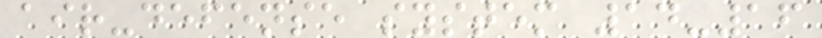air-defense system 14-16
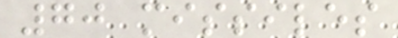70 missiles
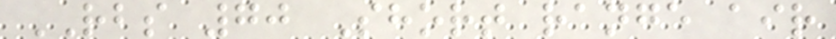RBS 70 Short range air
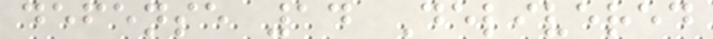defense 14 Delivered
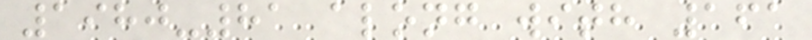1980-81 along with 161
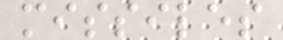missiles
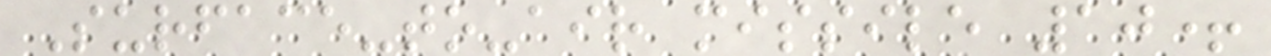Surface-to-air missile 10+
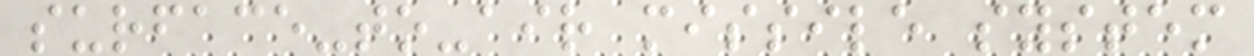surface-to-air missile system
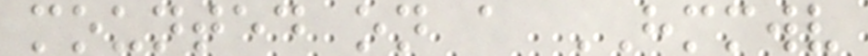mounted on a HMMWV
